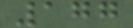177
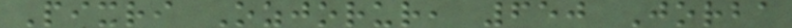Pixri Ozjorur, 650 Jorba
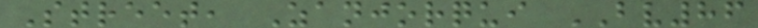Street, Zanjorqui BV86
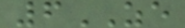6ZE
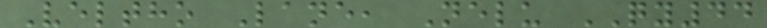Veltho Lane, Nelu QY44
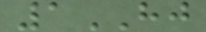1HJ
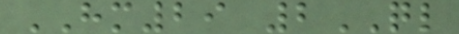HM29 2QL
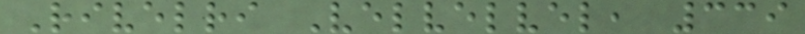Rivelri Velvelvel, 339
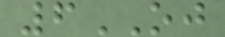6OJ
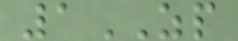1ZP
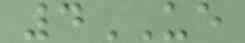4UE
